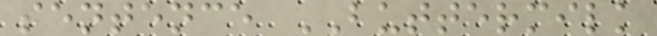sentence BUTTERMILK
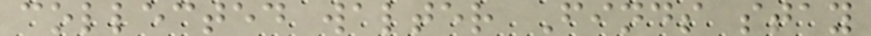collected walter Finds stay
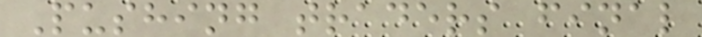Pushing traders final
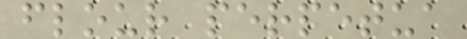flour perpetua
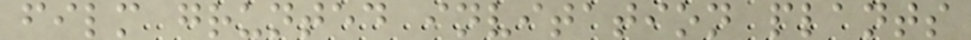film grunted invitation plants
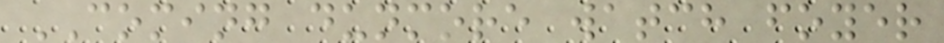COMING dunmore watch foyer
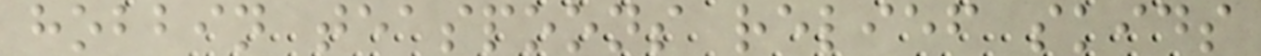hobbin teaspoons relief skids
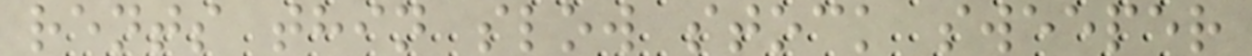rents thin slow stock sweeper
